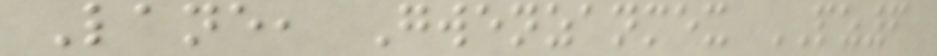Lane, Gwenzanmex PZ6
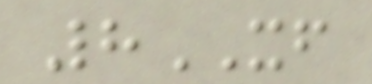8XF
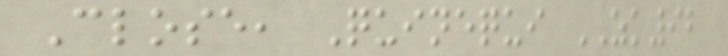Close, Quinequi ZK92
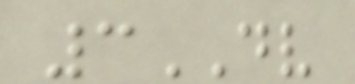3DV
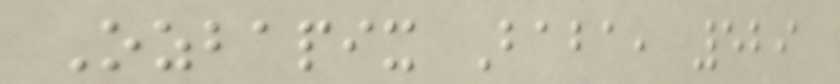Ozbapix Baba, 529
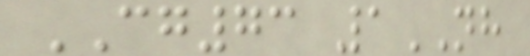CG73 1NH
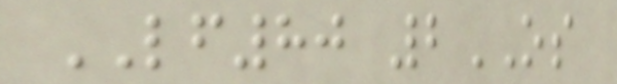LF80 2OS
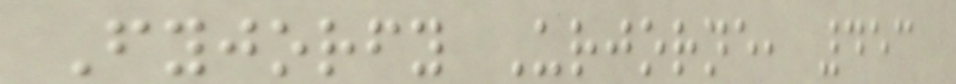Fyjorfy Urjorne, 453
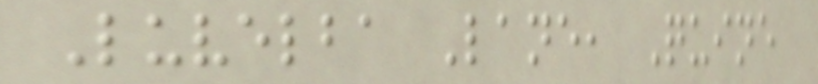Luvelba Lane, Quine
